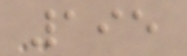195
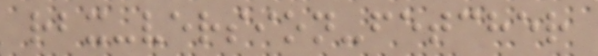rbx-version-fetcher
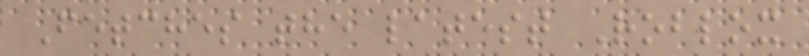Fetches the latest Roblox
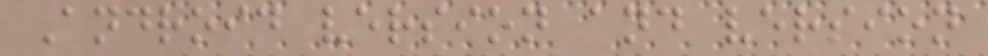Android version and version
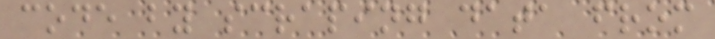code by scraping data from
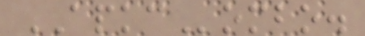APKCombo.
